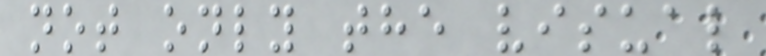not only the visual
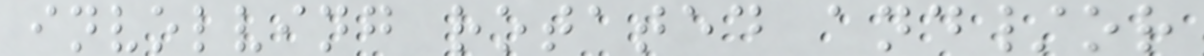involving rotated and/or
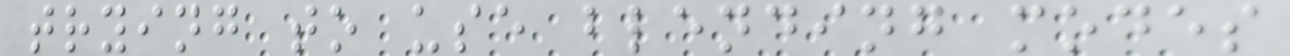trying to use blending modes
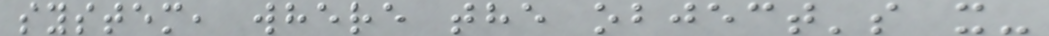system, where the object's x-
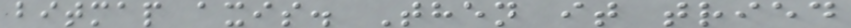bitmap axis. Then it tried
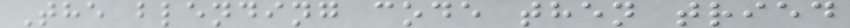The blending code then tried
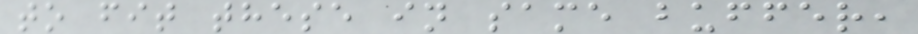to fit these in same buffer,
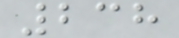238
